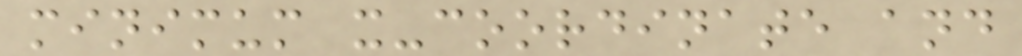minimum x-coordinate and
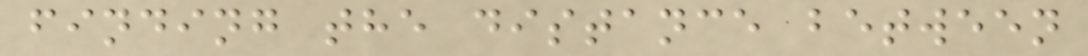finding the distance between
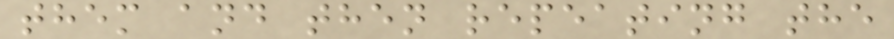them and then repeating the
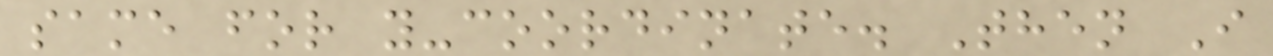same for y-coordinate. Then I
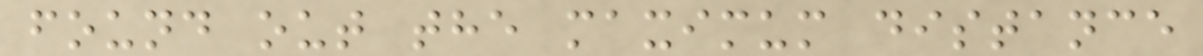found out the maximum distance
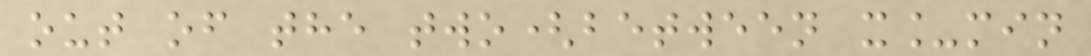out of the two(between x_min
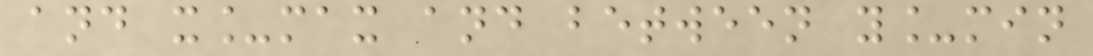and x_max and between y_min
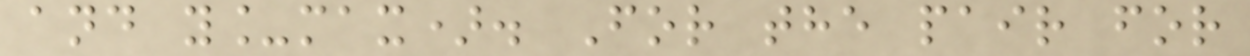and y_max). For the pair for
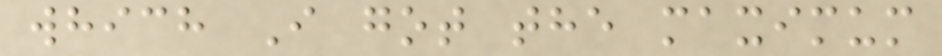which I got the maximum
